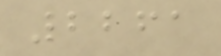2261
